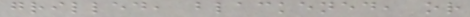grilled, blackened, or
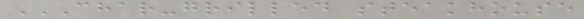CHAR-GRILLED STEAKHOUSE
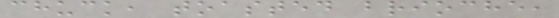chuck, toasted brioche,
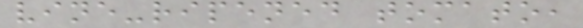vine-ripened tomato,
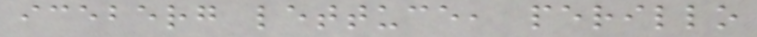iceberg lettuce, perillo
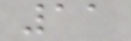11
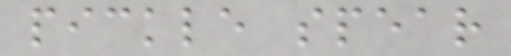pickle spear
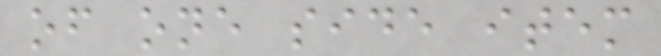of one side item
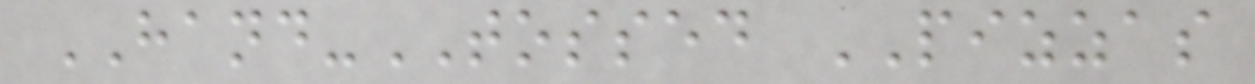HAND-TOSSED PIZZAS
